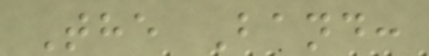The Band:
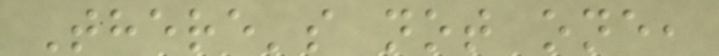There's not one,
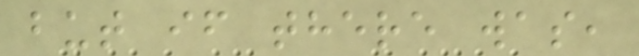but if there was,
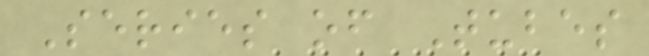Series of Tubes
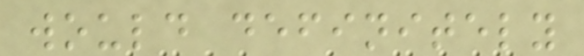would definitely
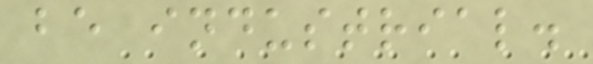be industrial.
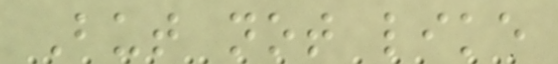But not like
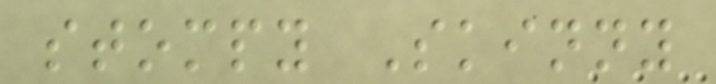stompy Skinny
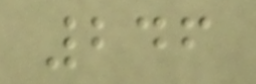246
